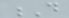D
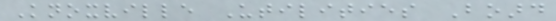Knoxville Utilities Board
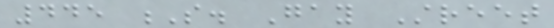445 S. Gay Street
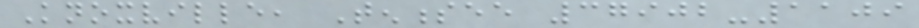Knoxville, Tennessee 37902-1109
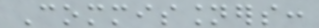Commissioners:
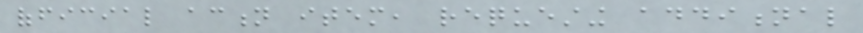official action item, requesting additional
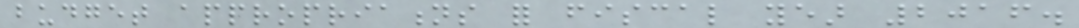budget appropriations for fiscal year 2016.
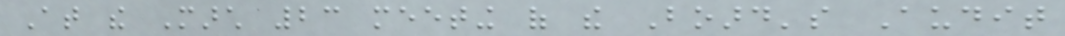At the March 23 meeting of the Board's Audit
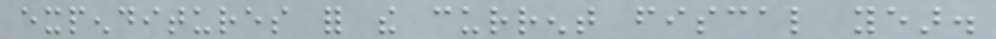expenditures for the current fiscal year.
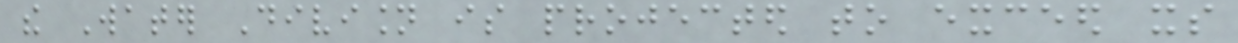the Water Division is projected to exceed its
